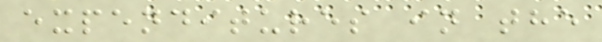expenditures in the
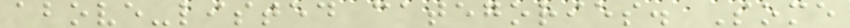above-listed categories. Some
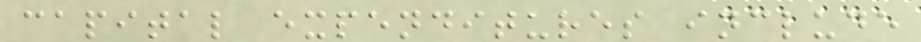capital expenditures include
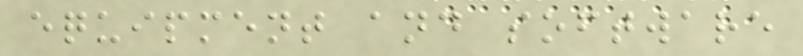equipment and software
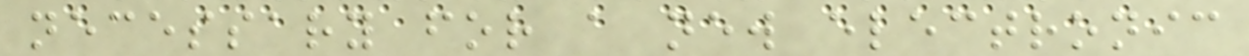necessary for a new electronic
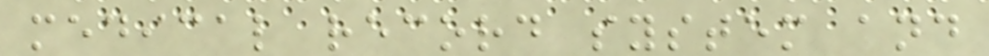medical record system and
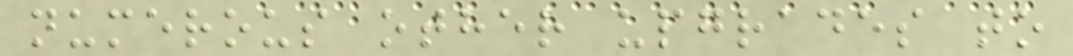numerous other upgrades to
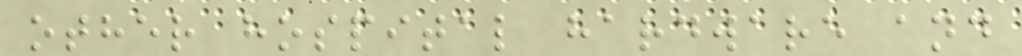other hospital hardware and
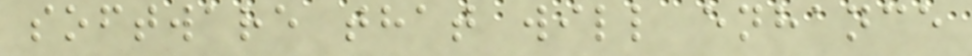software that will enhance
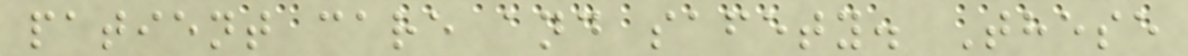patient care and safety. These
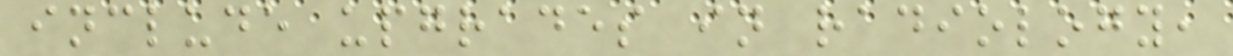include upgrades in radiology,
